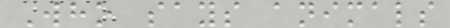Who says animals
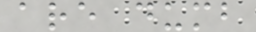are dumb
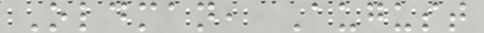Oldman, August
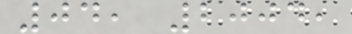04, 2004,
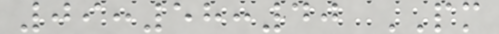09:58:40 PM
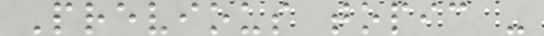Previous topic -
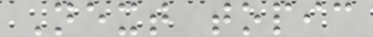Next topic
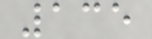135
